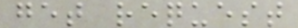get request
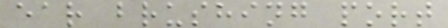ear brushing port
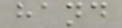hand
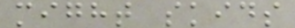might skids
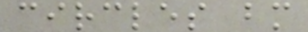circles bm
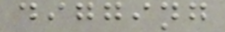digging
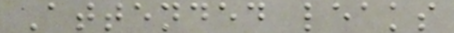Attended leaks
